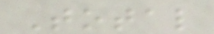Total
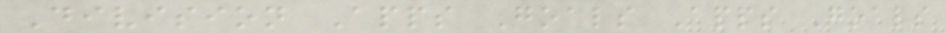Division Apps Goals Apps Goals
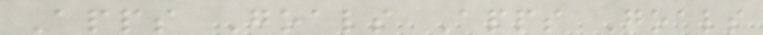Apps Goals Apps Goals
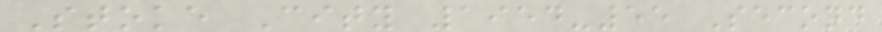Stoke City 1954-55 Second
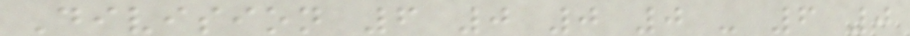Division 6 0 0 0 - 6 0
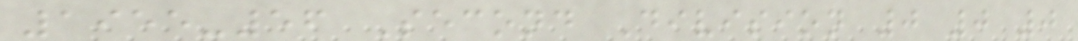1955-56 Second Division 0 0 0
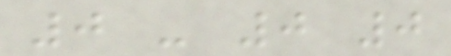0 - 0 0
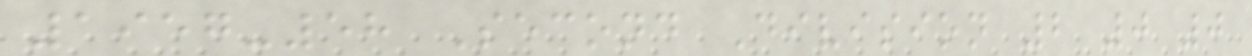1957-58 Second Division 2 0 0
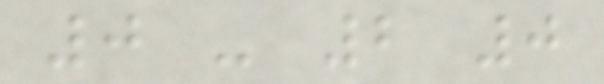0 - 2 0
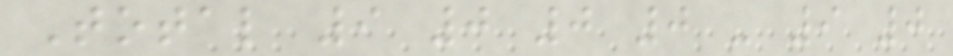Total 9 0 0 0 - 9 0
